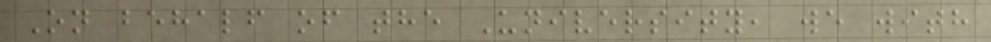On behalf of the University, we with
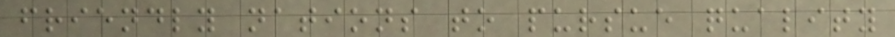friendly nations to pursue quality
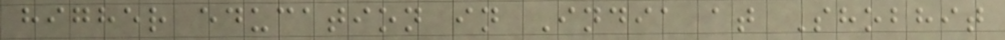higher education in India at Shobhit
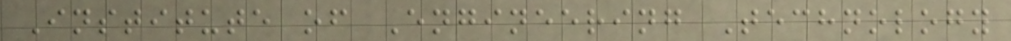Institute of Engineering Technology
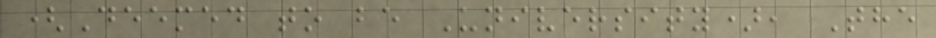(Deemed to be University), The
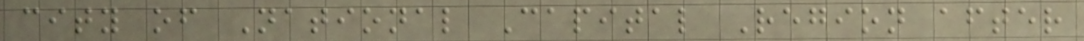city of National Capital Region after
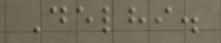Delhi.
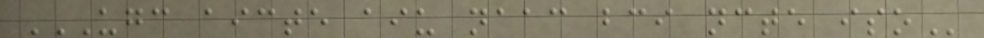UGC AICTE AIU NAAC BCI NCTE ISO
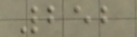252
